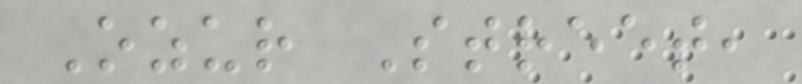Ozur Street,
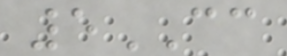5CC
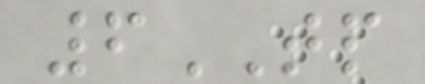6TP
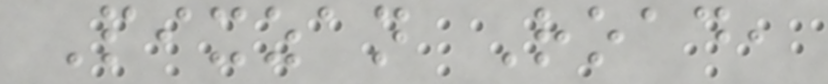Pixzan Road,
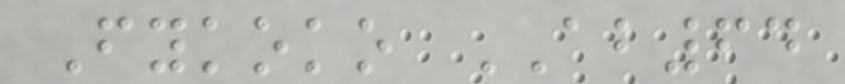Fykoko AB64
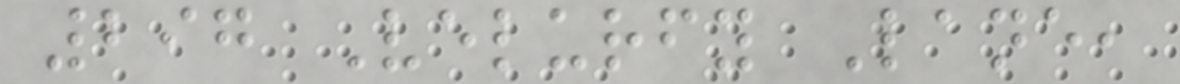297 Velurfy Lane,
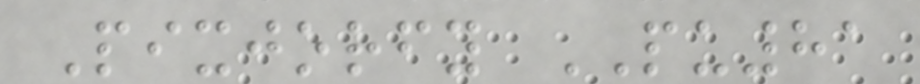Pixjorfy PU81
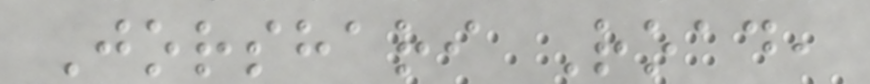Jorshari Road,
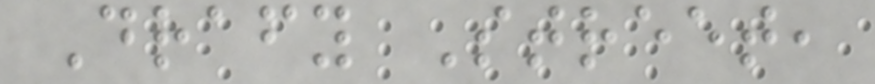Drafy Street,
